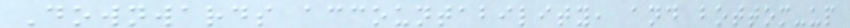Downwards accountability, and bottom-up
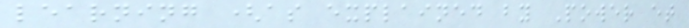learning (as explained by Power et
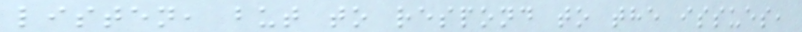listen, but to respond to the issues,
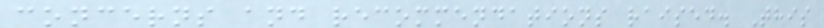concerns and recommendations raised. This
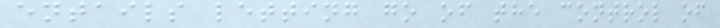entails letting go of the control of
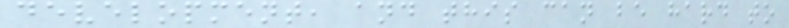development, and this can be hard to
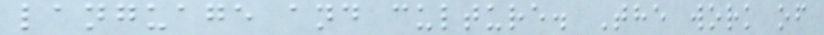language and culture. The work of
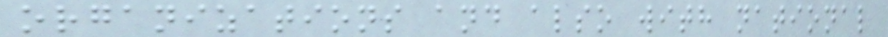organizations and also with national
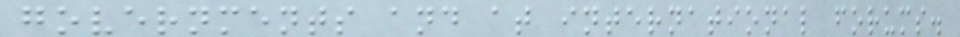governments and at international forums.
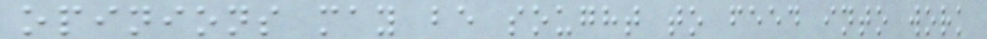opinions may be sought to feed into work
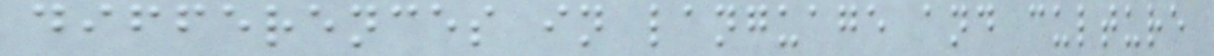differences in language and culture
